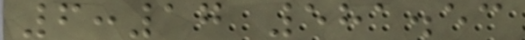6:17 581.53
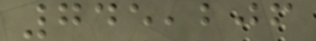745,206
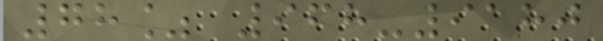78% 968-9180
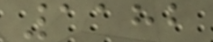1182
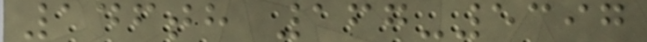146th 167-5397
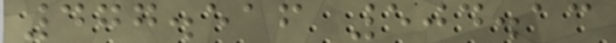477.516 504.13
